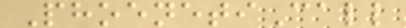PhoenetiCall
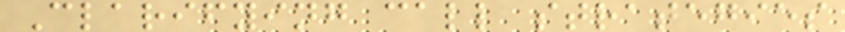Clarifying call strategies
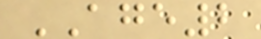AGE2
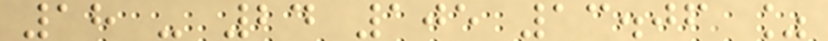18 - 24 105 13.06 %
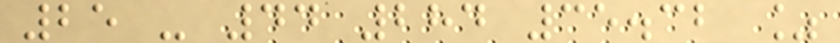25 - 44 284 35.32 %
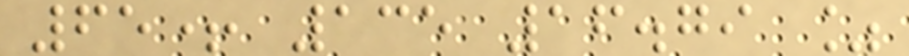65+ 135 16.79 %
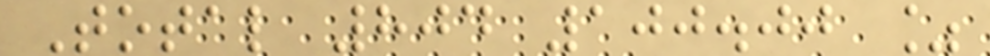Total 804 100.00 %
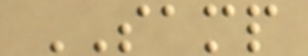SAMP
